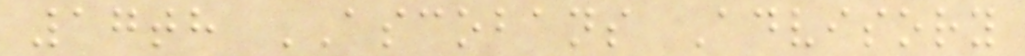17th ASCOBANS Advisory
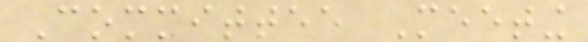Committee Meeting
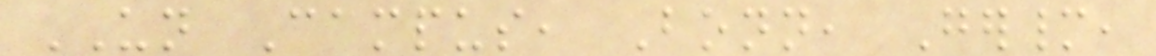UN Campus, Bonn, Germany,
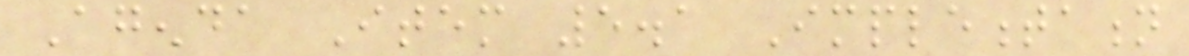Agenda Item 5.1 Implementation
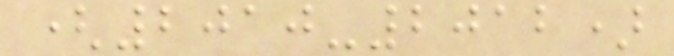(2010-2012)
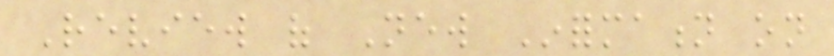Review of New Information on
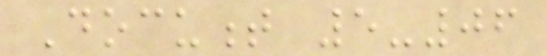Document 5-06
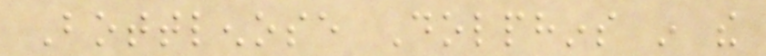Bottlenose Dolphins in the
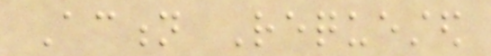Action Requested
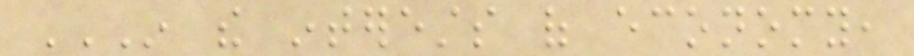IN THE INTERESTS OF ECONOMY,
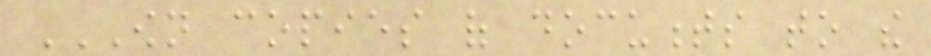OWN COPIES OF DOCUMENTS TO THE
